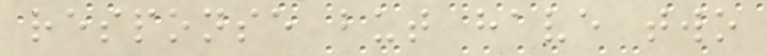response but have two
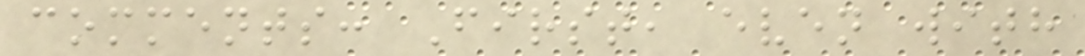comments: First, even with
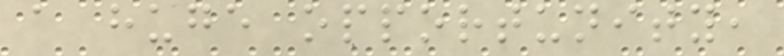a huge opportunity,
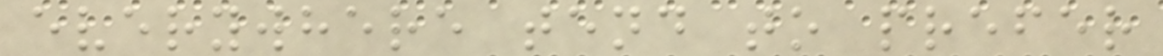everywhere tend to prefer
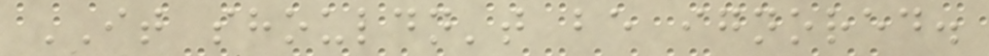IT shouldn't be ignored.
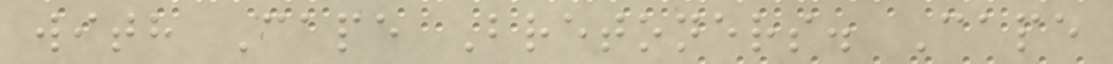with Cape Bretoners. Cape
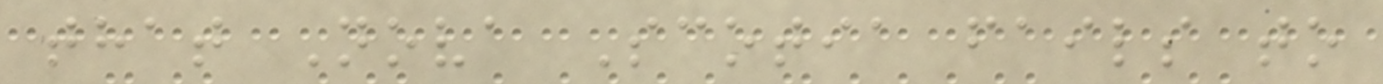that Nova Scotia fails to
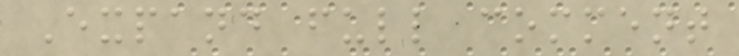Expand full comment
